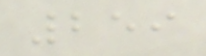259
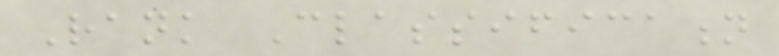Rank Classification
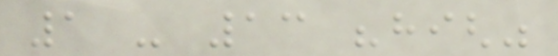1 - 13 "high"
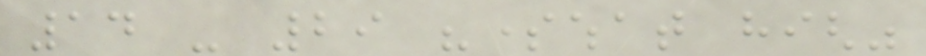14 - 29 "somewhat high"
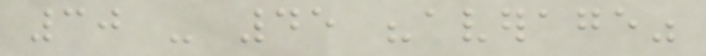30 - 45 "average"
